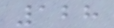128
